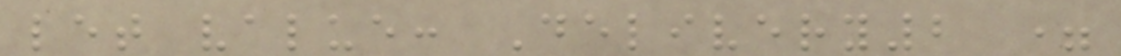let value: Delivery2 =
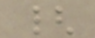{
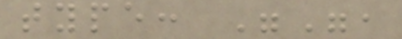type: "",
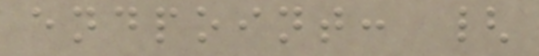endpoint: {
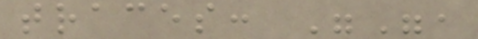traces: "",
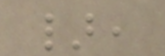},
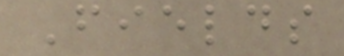Fields
